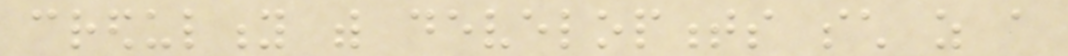credulity with developments such as a
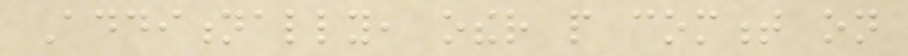Additionally, other people comment on
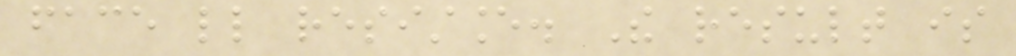face little resistance. The result is
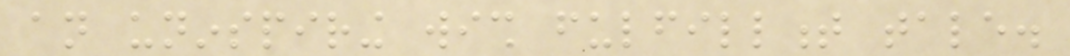an uninspiring wish fulfillment tale.
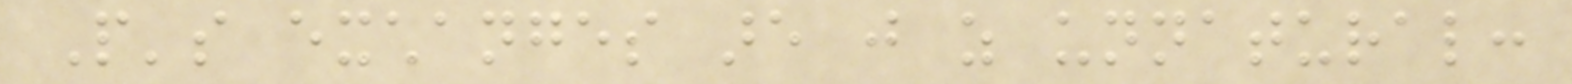People's exchanges are just as unnatural:
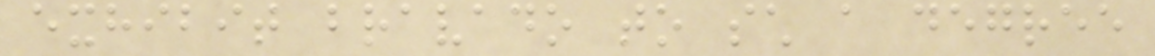exhibit bravado to such a degree
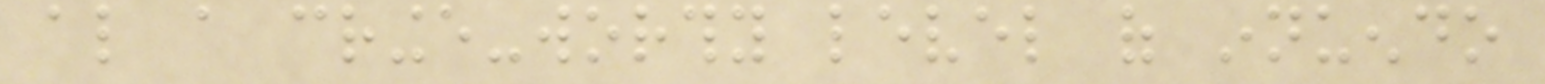also a cringe-worthy level of innuendo
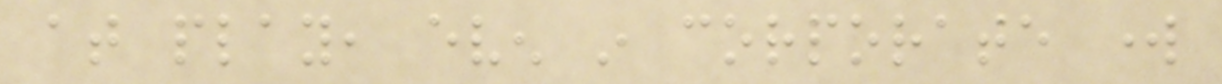at play, even in corporate work
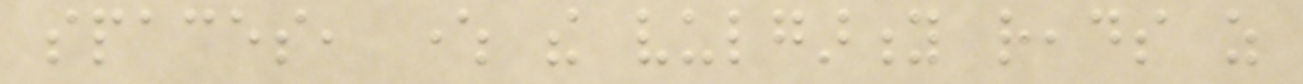spaces, where the vulgarity reads as
